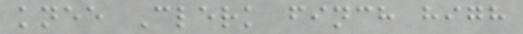knee Clerk finch high
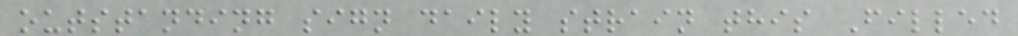outstanding sign daily strain this Filled
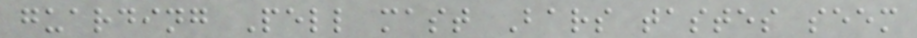guarding Pell mast Bars tastes seem
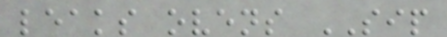leaks ovens SIP
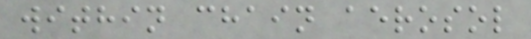within chain aerosol
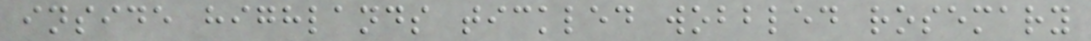inside highlands tickled wobbled rosemary
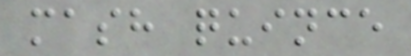mash quince
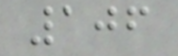106
